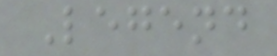Legend
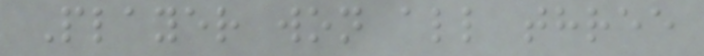Player won all three
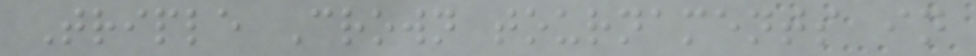Triple Crown tournaments in
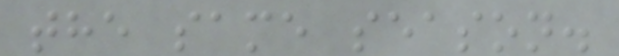the same season.
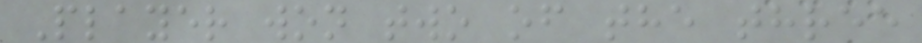Player won two of the three
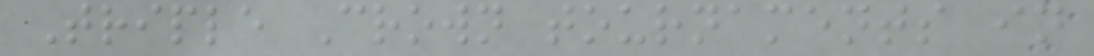Triple Crown tournaments in
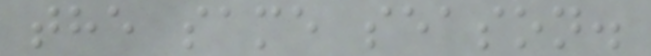the same season.
